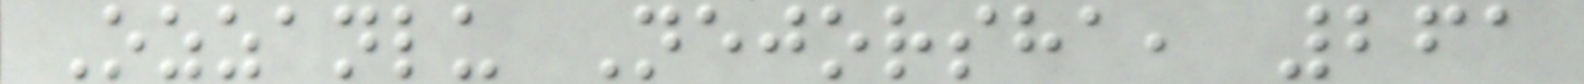Ozzanlu Nejorsha, 261
